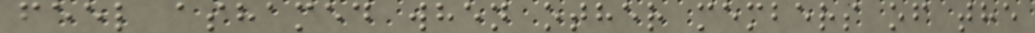feel ashamed when other members of the
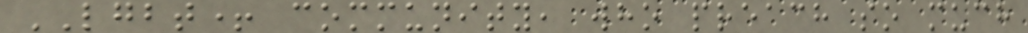LGBT+ community, who preach so much
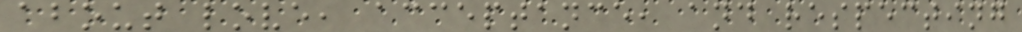about love, acceptance, and respecting
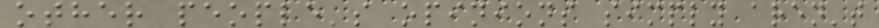other people's opinions simply aren't
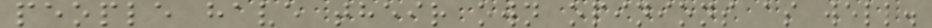people have their own opinions as well.
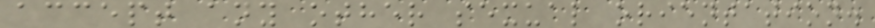accept any other sexual orientation.
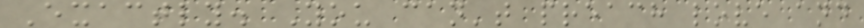Exactly. You can't preach love and
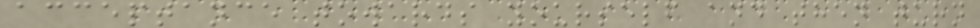acceptance towards yourself and then turn
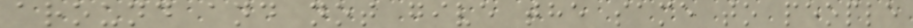around and not give the same to people
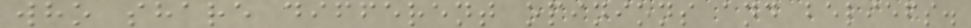who share different opinions and beliefs.
